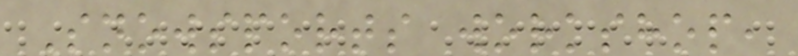Snowsports workshop,
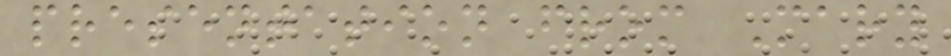presentation from Mary
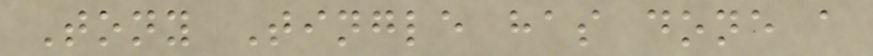Tony Tingle has done a
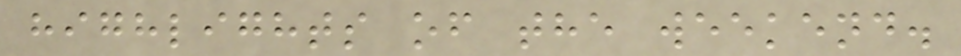highlights of the weekend.
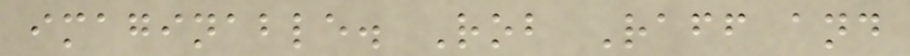imaginable. Rob Raff and
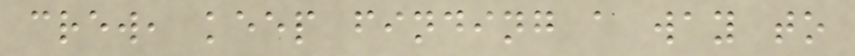crew, keep finding a way to
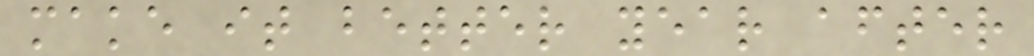make it better year after
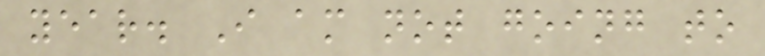year. I am not going to
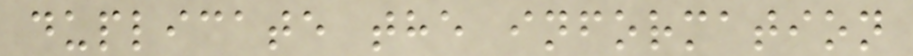duplicate the information
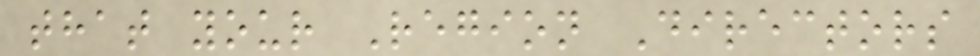that your Region Directors
